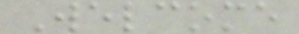Welcome
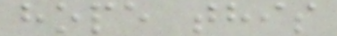hope this
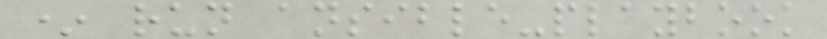* run ansible-playbook
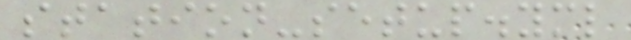station-setup.yml
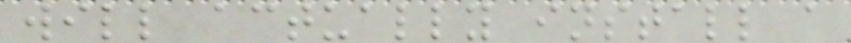will actually install a
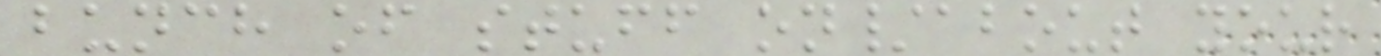bunch of stuff on/about your
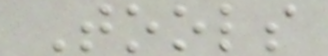Tools
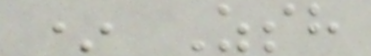* Zsh
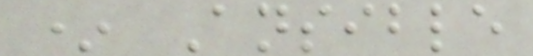* Ansible
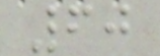60
